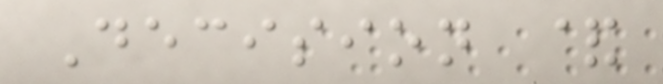Decision &
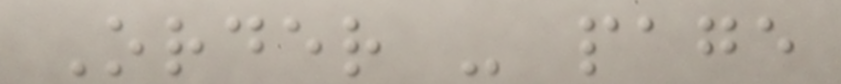Order - page
